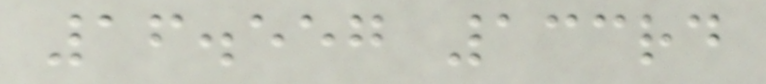16.557 133rd
